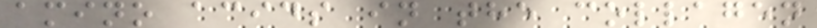amino acids in the collagen
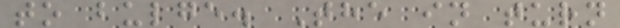to bulge. The in turn
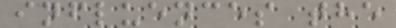influences the
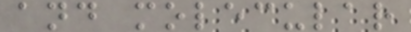and molecular
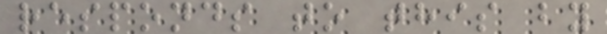responds to this by
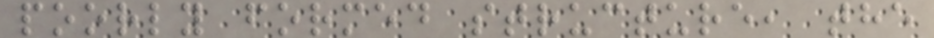poorly formed structure, the
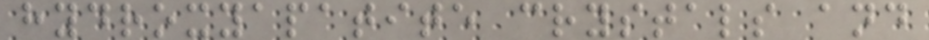hydroxyapatite crystals and
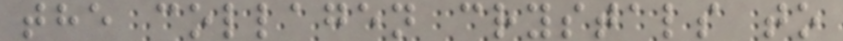the collagen crystals to
